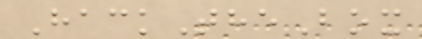HackTheBox
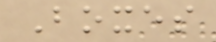Boxes
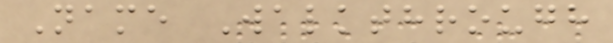Name Walkthrough
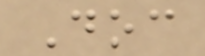Doc
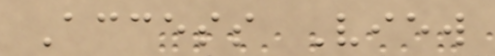Access View
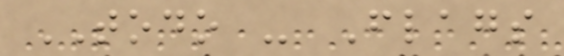TODO - Flags
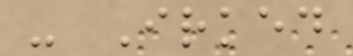- Irked
